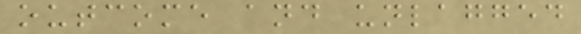outcome and unlagged
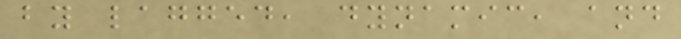by lagged, dynamic, and
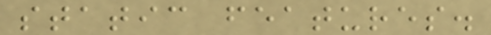static features.
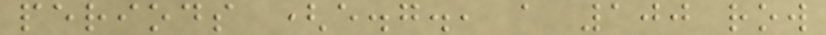periods (e.g., a 100 row
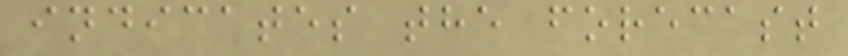indicates the forecast
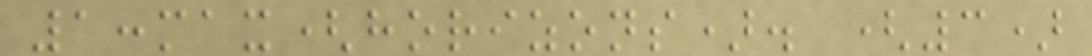1:max(horizons). (3)
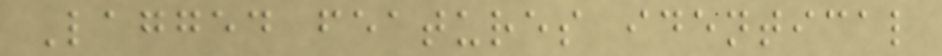Lagged features identical
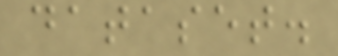dataset.
